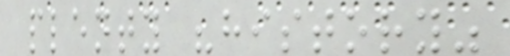plenty "history"
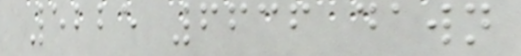5225 6636 dawn
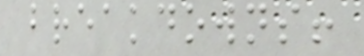breakdowns!
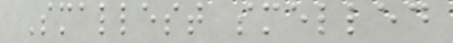Smallest smelled
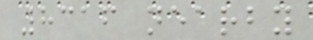8316 nearby
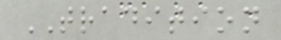TRADITION
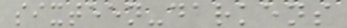sixteen-darkens
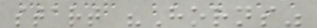start "Horns"
